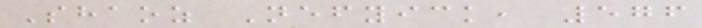Shaoz Nefyick, 576
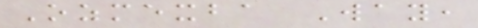Ozmexba Way,
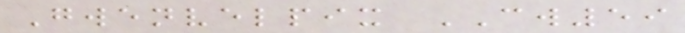Gwenvelpix CW59
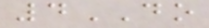4DO
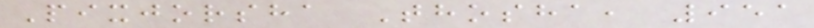Pixjorsha Thosha, 951
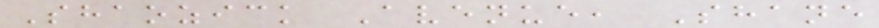Shaozick Avenue, Shane
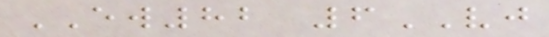EW82 6VJ
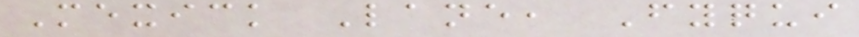Mexick Lane, Fyqui
